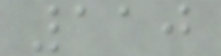110
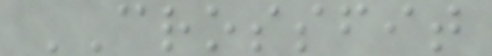CROSSFIT
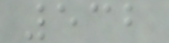532
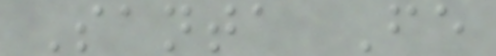Santa Fe
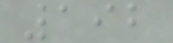192
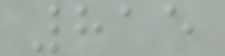815
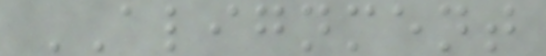ALIGNMENT
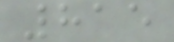815
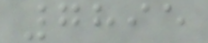7895
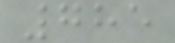785
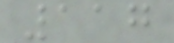117
